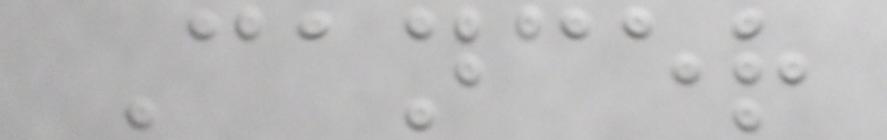Cancer
